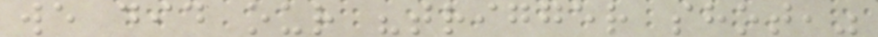we did our "trigger shot,"
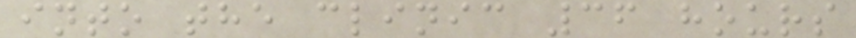into the clinic 36 hours
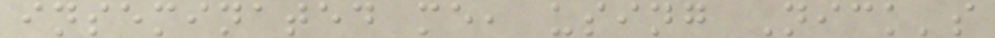inseminated me, using Nick's
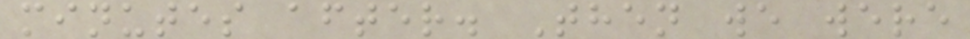minutes after. Then we were
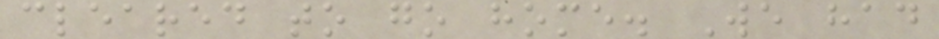cleared to go home. We had
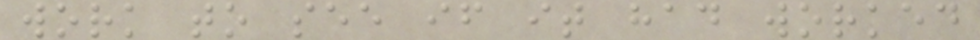work to see if it had worked
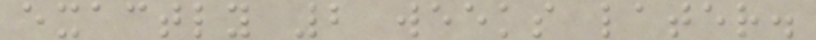exactly 2 weeks later.
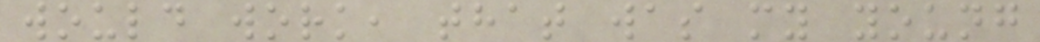would work, that was my young
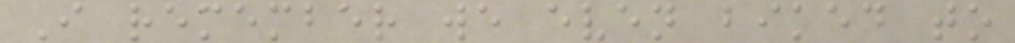I remember we even biked to
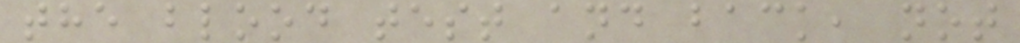the blood test and back, not
